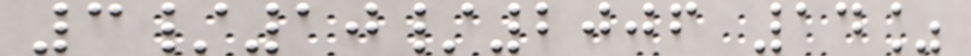3/10/2006 14%
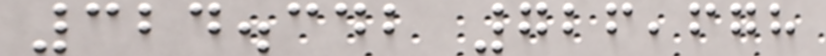324.342 726,678
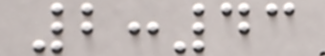2:43
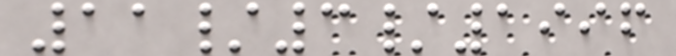11/3/1996
